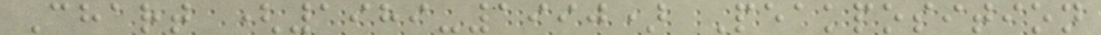Chart (1989-1990) Peakposition
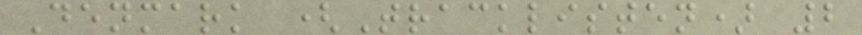Denmark (Tracklisten) 2
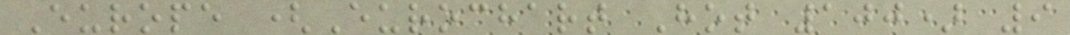Europe (Eurochart Hot 100) 9
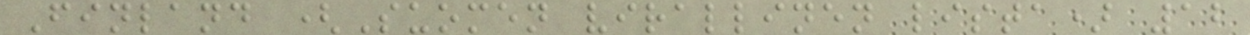Finland (Suomen virallinen lista) 12
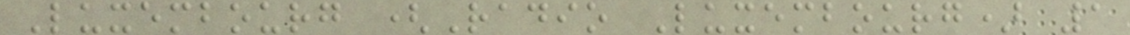Luxembourg (Radio Luxembourg) 1
